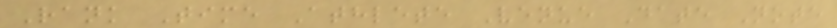Rank Time Athlete Venue Date Note
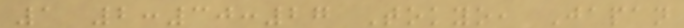1 2:30:27 Tokyo, Japan
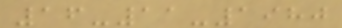16-11-1980
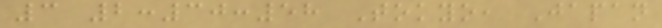3 2:30:58 Tokyo, Japan
